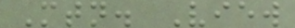Mtn. View
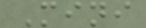Mini
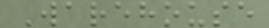Warehouse
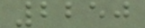2250
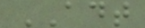ADT
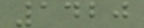1420
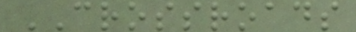CROSSROADS
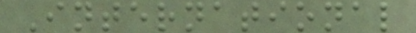International
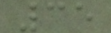35
